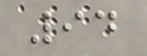94
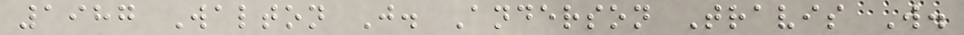1987 Walton J. Anderson Travis W.
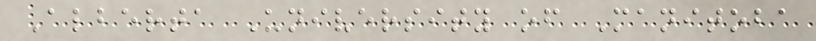Alberta University of Manitoba
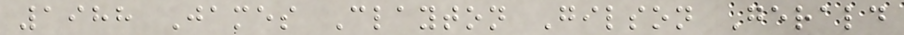1988 James Clayton Gilson Gerald
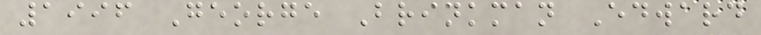1996 George Brinkman Edward
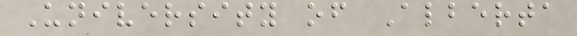University of Alberta
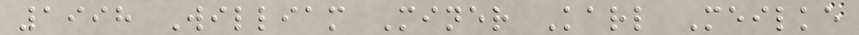1998 William Miner Karl Meilke
